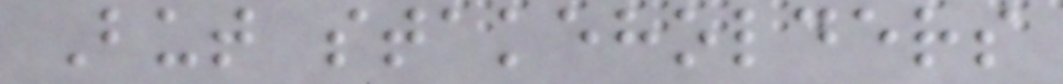But stakeholders
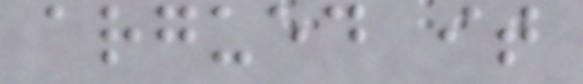argued it
